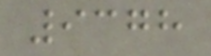9378
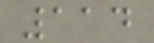114
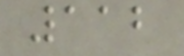112
